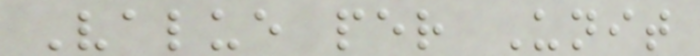Value per Unit
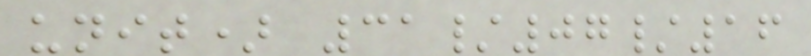unit) 31/07/16
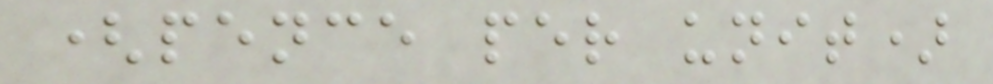(pence per unit)
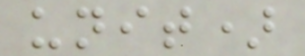unit)
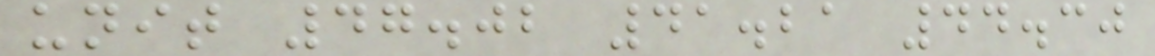unit 47.02 41.21 44.30
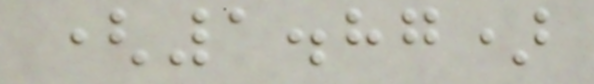(1.87)
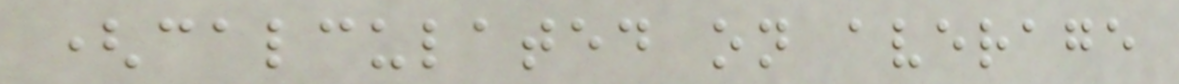(calculated on average
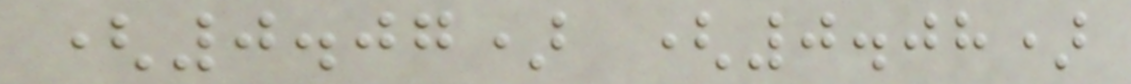(0.07) (0.08)
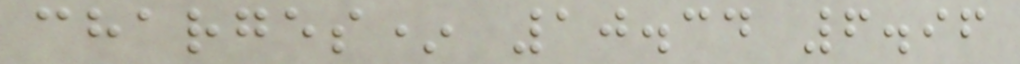charges* 10.34 6.96
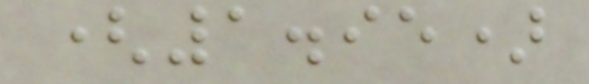(1.95)
